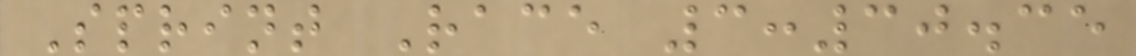Sprint Race 3:30.35
